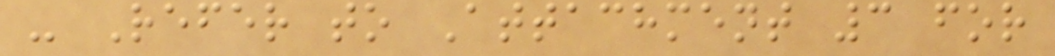- Refer to Attachment 3 for
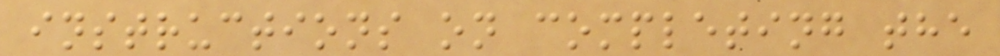instructions on completing the
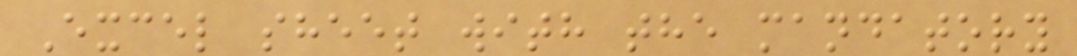Excel sheet with the mandatory
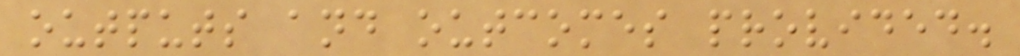outputs and outcomes provided.
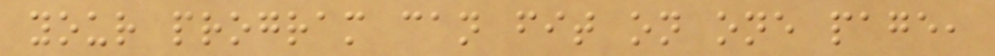your program can fit on one page,
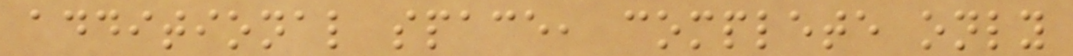additional space, complete only
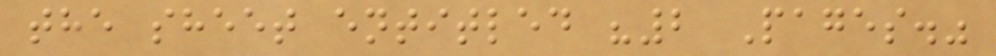the sheet entitled "2 Pages."
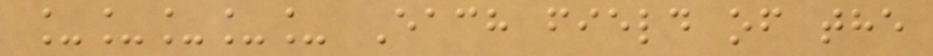_____ Each field of the
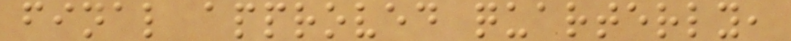final approved quarterly,
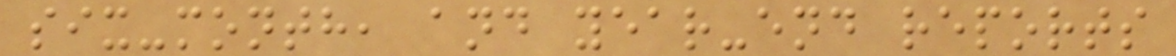six-month, and year-end reports
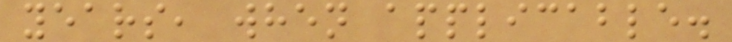years, when applicable.
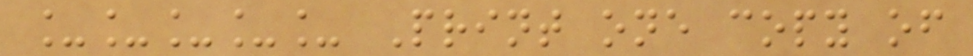_____ Print one copy of
